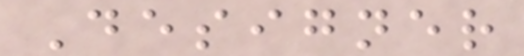Designer
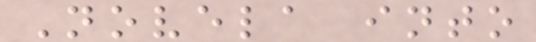Novela into
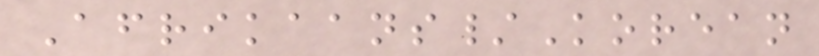Afrikaans/Korean
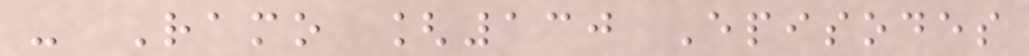- Ramo [130 Episodes
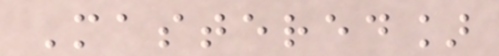Mastered]
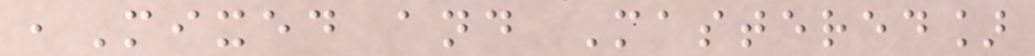,Mixed and Mastered]
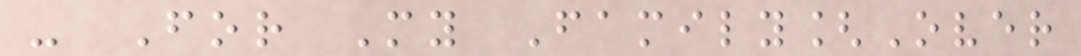- For My Family[Over
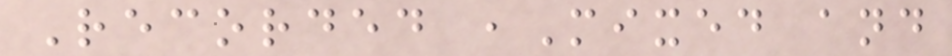Recorded ,Mixed and
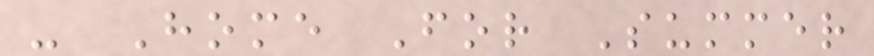- Home For Summer
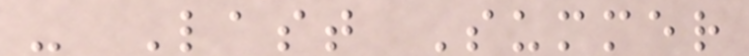- Last Summer
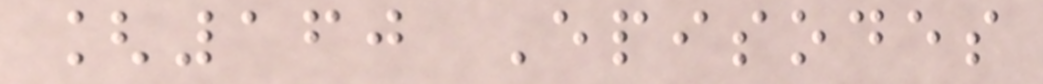[160 Episodes
